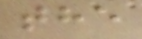the
